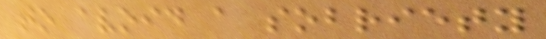to avoid a sobriety
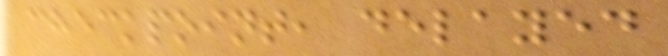checkpoint, delayed
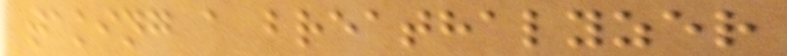taking a breathalyzer
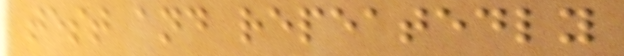test and repeatedly
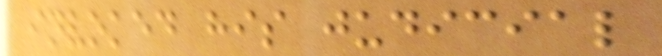invoked his judicial
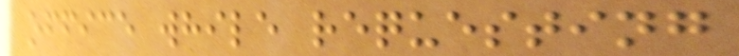office while requesting
